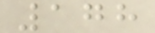178
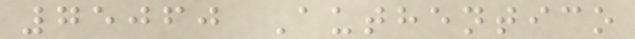75060 Authentico
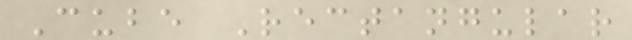Cube Rectangular
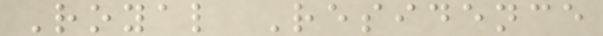Royal Residence
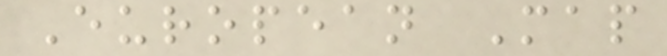European Map
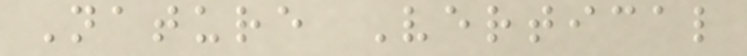Nature Vertical
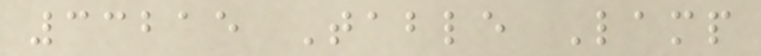33215 Table Lamp
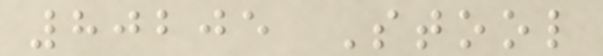80205 Stool
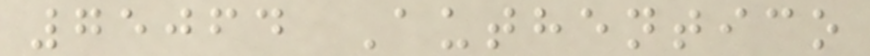75064 Authentico
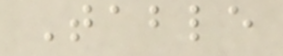Table
